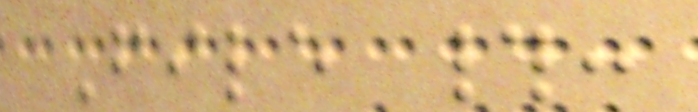File #:
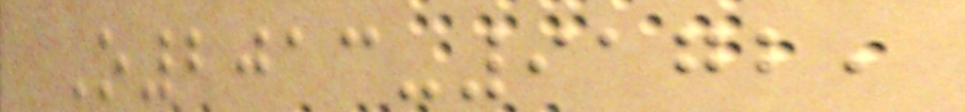O2013-9172,
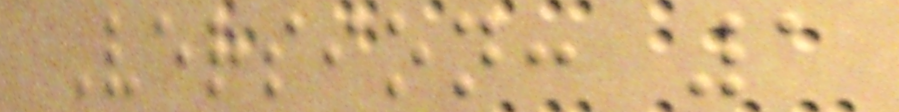Version: 1
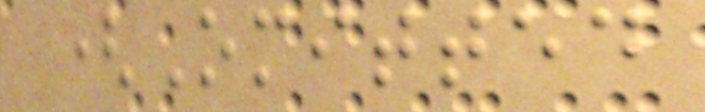(Omitted
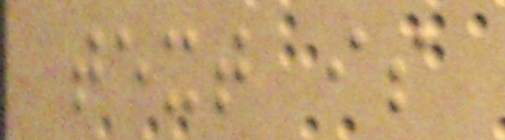text is
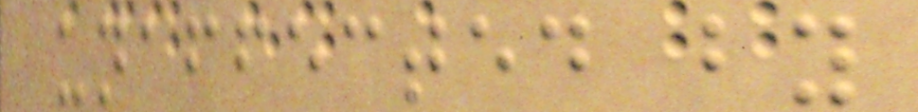unaffected by
